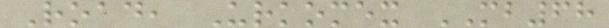Road, Urkomex MB68
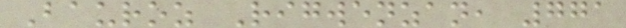Bauroz Rigwenzan, 771
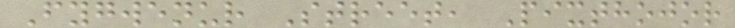Fygwenur Street, Pixthojor
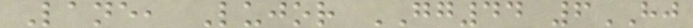Lane, Lujor GG44 6HJ
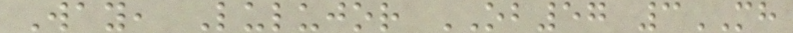Way, Lulujor OB57 3MH
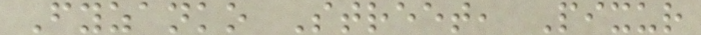Fyzanko Street, Pixur
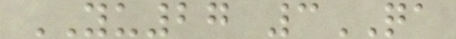YU27 3QA
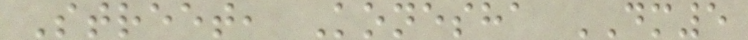Street, Konesha DM5
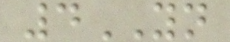4YN
